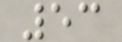53
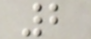2
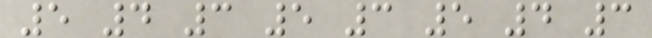5 4 3 5 3 5 4 3
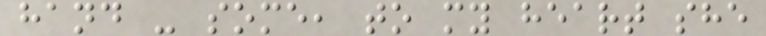hand - some, to my heart she
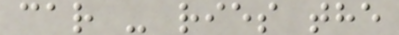car - ries the
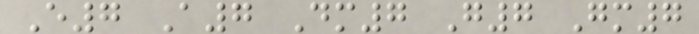E7 A7 Dm7 G7 Gm7
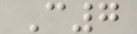C7
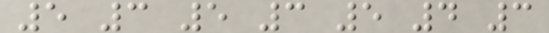5 3 5 3 5 4 3
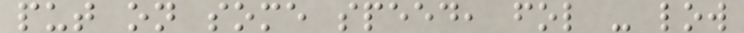put on some speed, fol - low
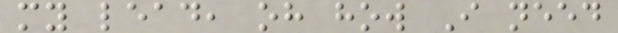my lead, oh how I need
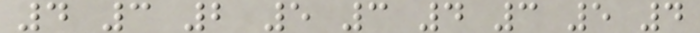4 3 2 5 3 4 3 5 4
